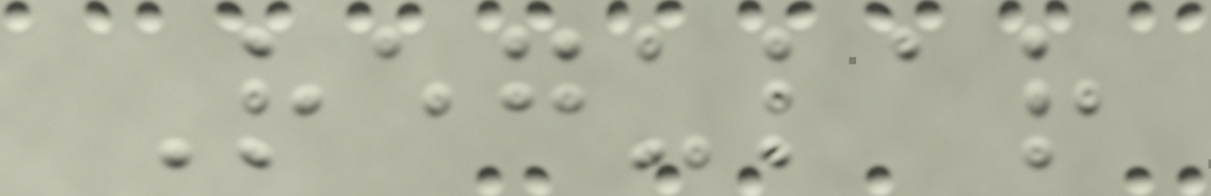Regular
